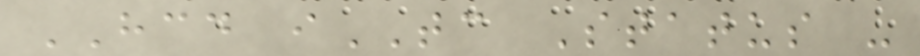HCD iTC Status -
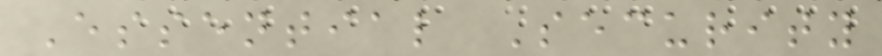Essential Security
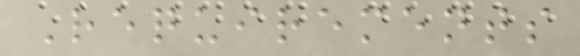Requirements
